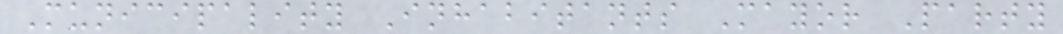Municipality Inhabitants Mayor Party
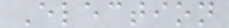Election
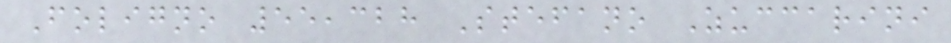Foligno 55,328 Stefano Zuccarini
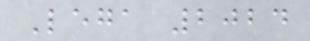Lega 2024
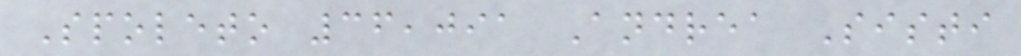Spoleto 36,091 Andrea Sisti
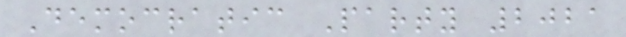Democratic Party 2021
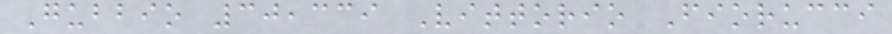Gubbio 30,339 Vittorio Fiorucci
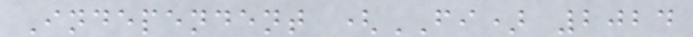Independent (FI) 2024
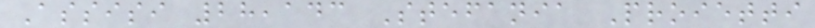Assisi 28,143 Stefania Proietti
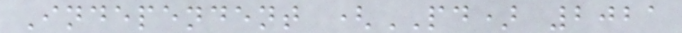Independent (PD) 2021
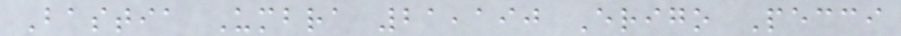Bastia Umbra 21,190 Erigo Pecci
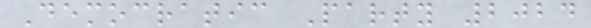Democratic Party 2024
